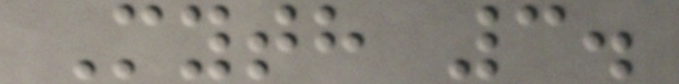Myth 3.
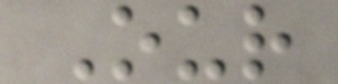Our
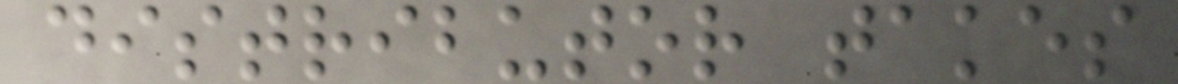distributor takes
